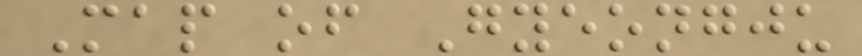Map of Gyeongju
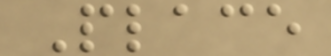Place
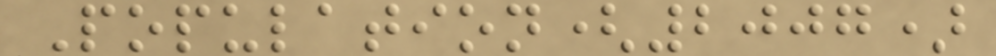Population(2007)
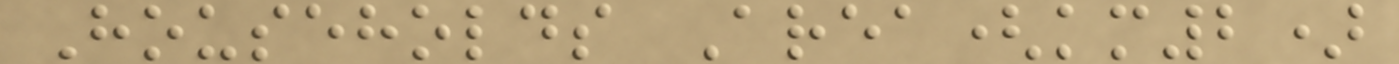Households Area(km2)
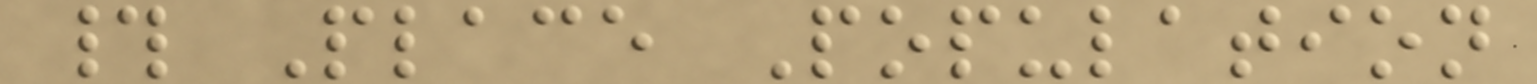# Place Population
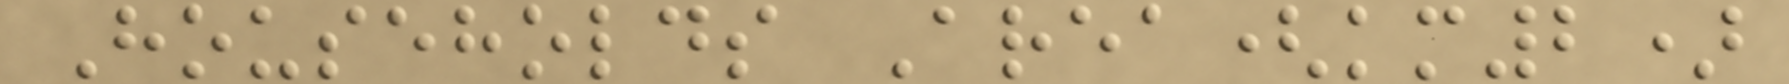Households Area(km2)
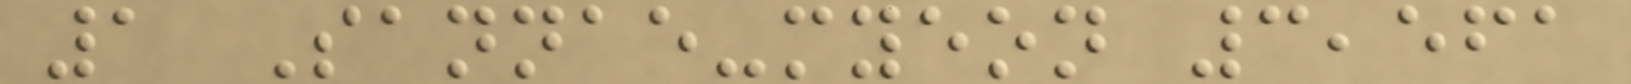1 Sannae-myeon 3,561
